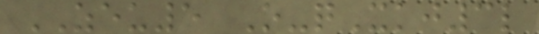ZEU5 O-qXkj3l
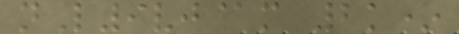nL9vj@m 2k*
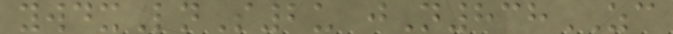ywdxLnS2u jN838ZC
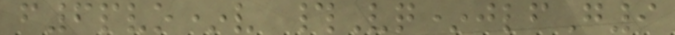f6pvo*v #Vq*jlfG9
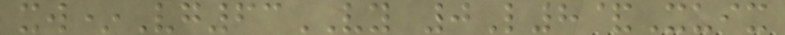xw*Vg63VY 0L8&Xuix
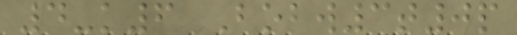4-k6 Bobw3t0p
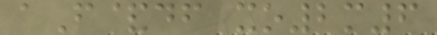aF&df xo2m6
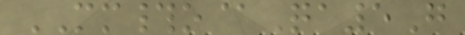MM#o@Qa5G
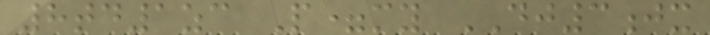8td1zc P=my DJ3jx
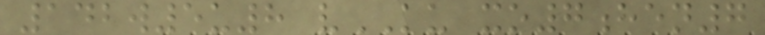142w5u8 vKU xo7hen7
